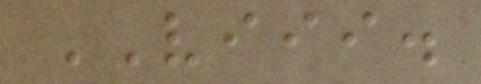VIII.
